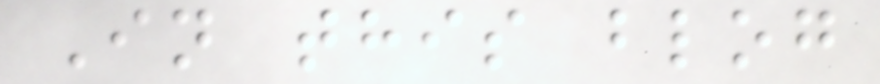In this blog
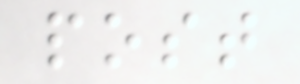post
